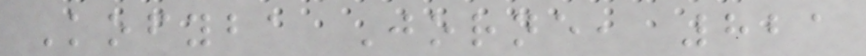Kofyba Jorne, 821
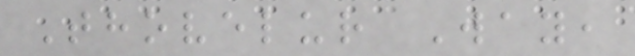Thovelur Way,
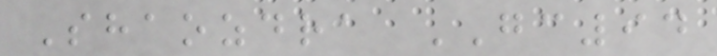Shaozdra GC94
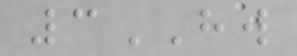3HW
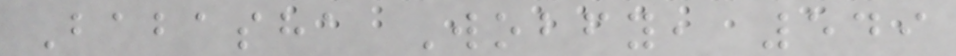Babasha Wobfy, 549
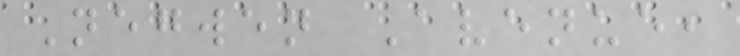Negwen Avenue,
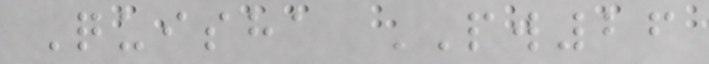Quisha PW26
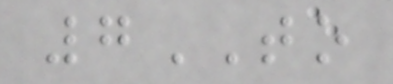7TO
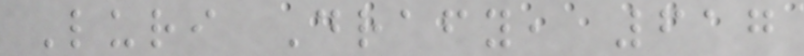Luri Drafy, 617
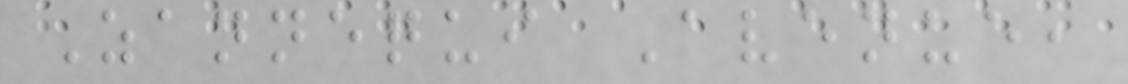Zannequi Avenue,
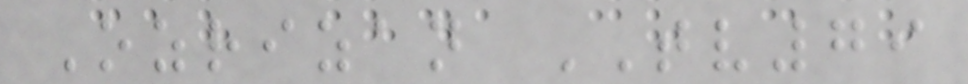Ozrizan TV79
